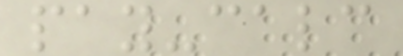pay-calc
